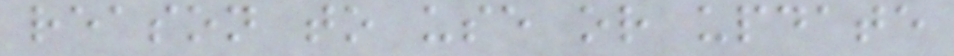reason to use or update
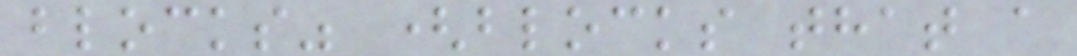blocks" (blocks that a
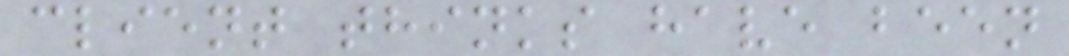client thinks have been
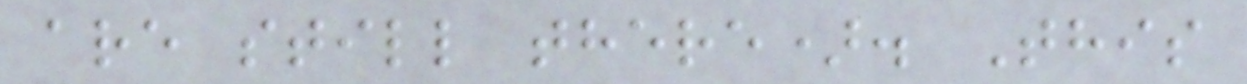are still there). This
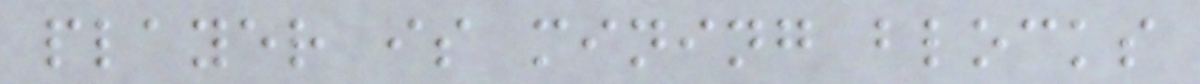player is mining blocks
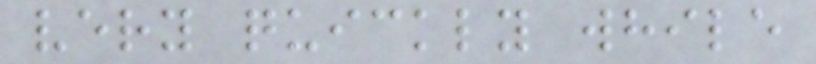very quickly while
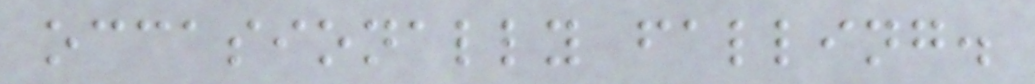occasionally falling.
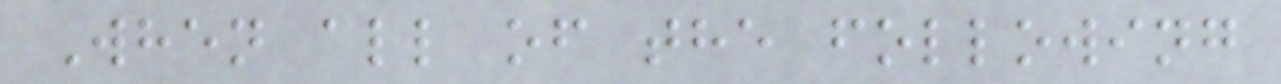When all of the following
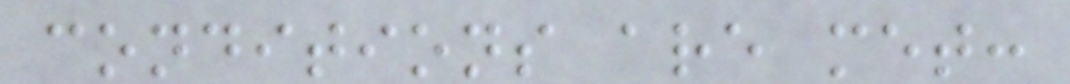conditions are met:
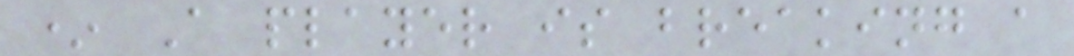* A player is breaking a
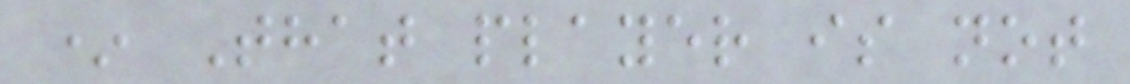* That player is not
